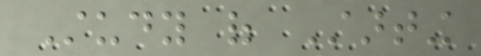Study of Starting
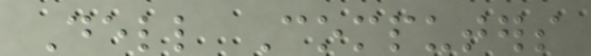Dell Computers
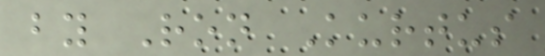by Ron Kurtus
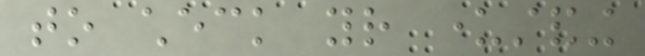to check your understanding
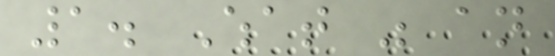1. What was an
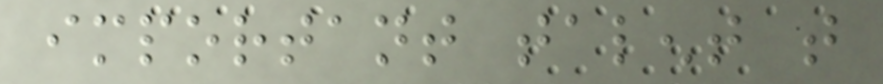important talent that
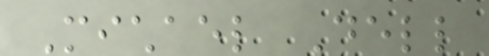Michael Dell
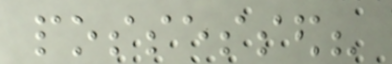possessed?
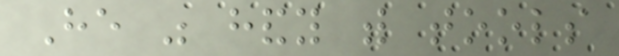He was handy with tools
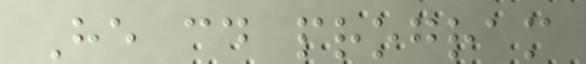He could program
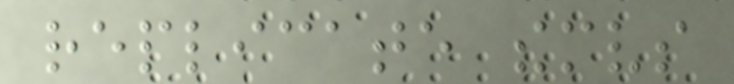replicate themselves
